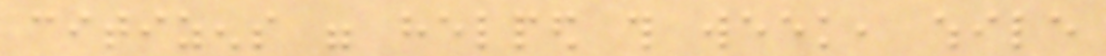citizens were helped this week, while
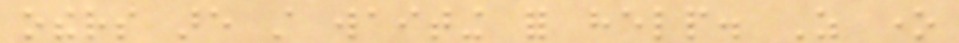others are still waiting for help. As one
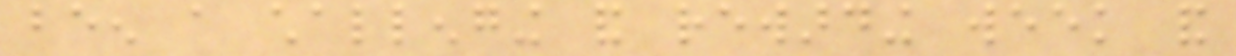been a challenging and rewarding week and
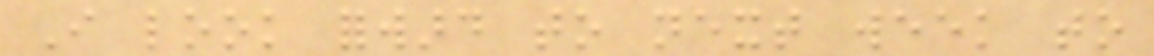I look forward to next week to
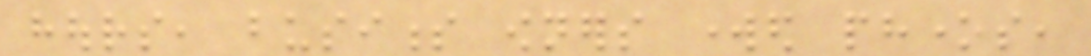hours, business owners worked phones,
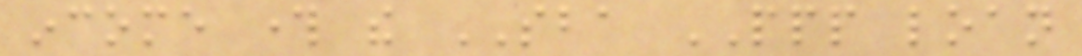income through the SBA PPP loan
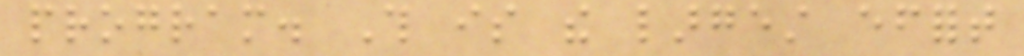program. This is the largest effort
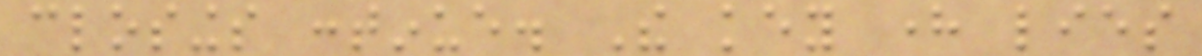closings continue. The key here lies
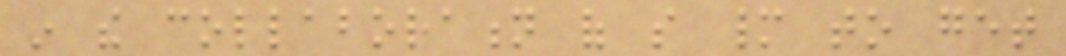in the collaboration of so many to get
